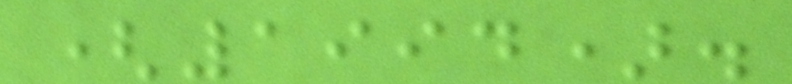(1994).
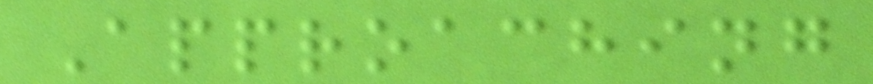Approaching
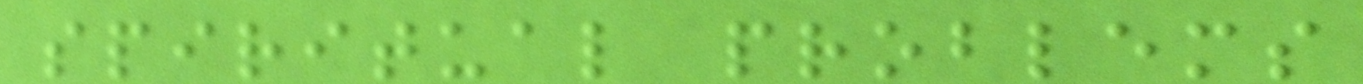spiritual problems
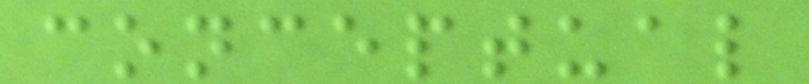conceptual
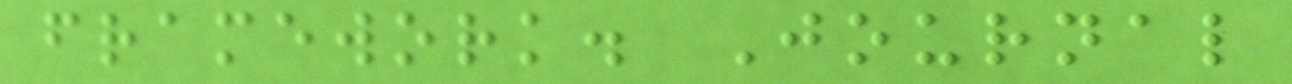framework. Journal
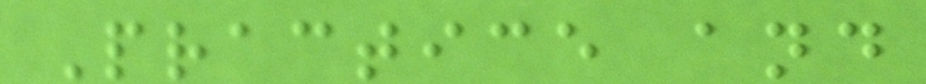Practice and
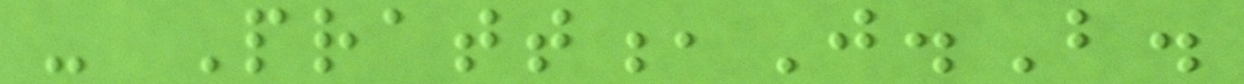- Pratt,J.B.
